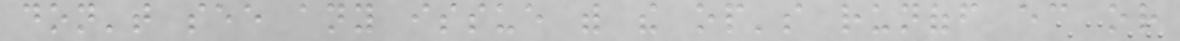don't see any issue with the op's runoff ec or
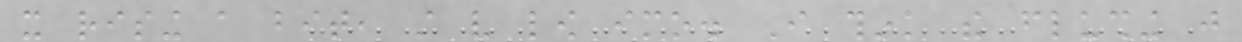it rising a bit, still very low imo. I think the flushing just
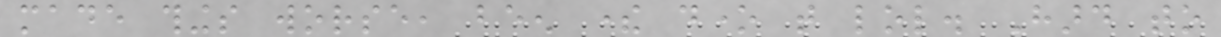made things worse, been there done that lol. Hard to
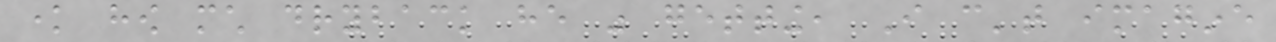know how much dryback he was getting, I can't imagine
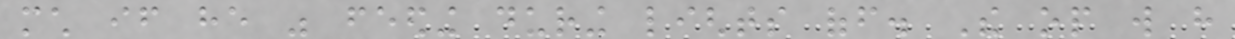much if he was feeding during lights off. The op will have
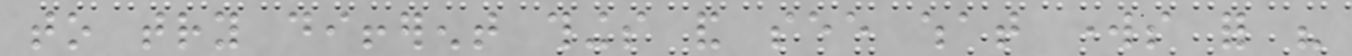to try different things and see what works for his
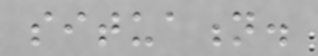situation.
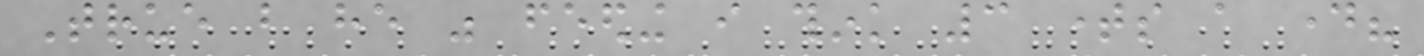True but he was feeding i think 3 times a day?
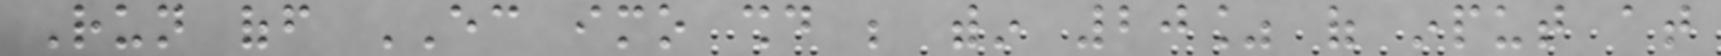Run off EC imo should be within 20% of input at
